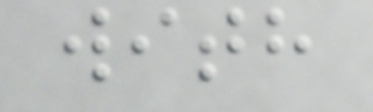with
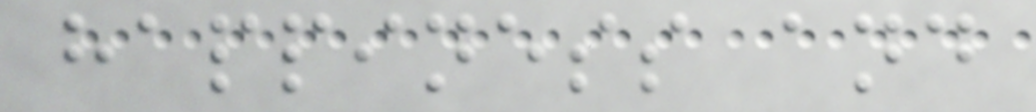happiness and
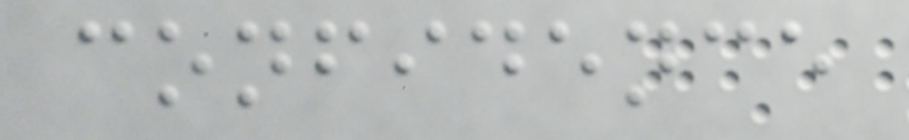confidence
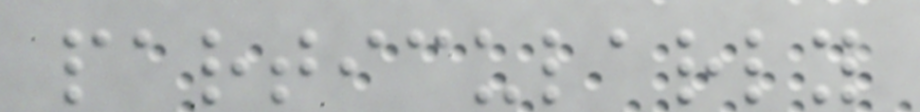particularly
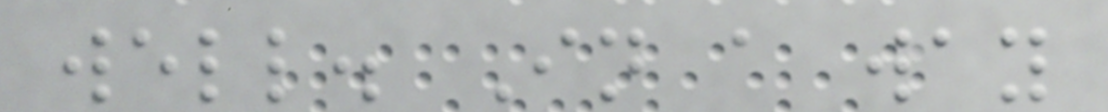well. In a way
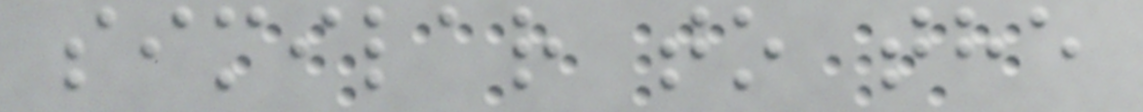similar to the
